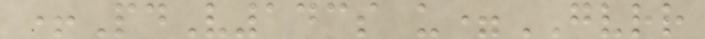+PdV143s u=GVRR
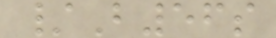/B56s
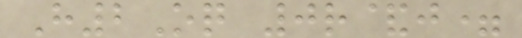H2Oq 0r&j=
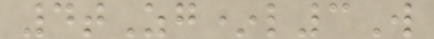4tZg*l3W
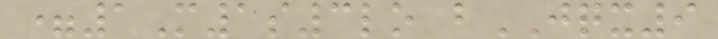=1M1s3lo bJQX9
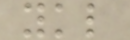ykl
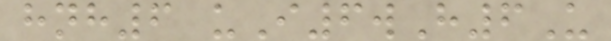hnh6 uI6wH6U
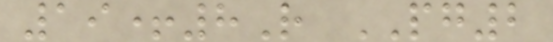19+8R PG2
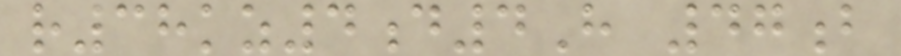r38kz4d4H 47b
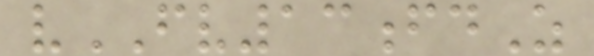vFV13fdZ
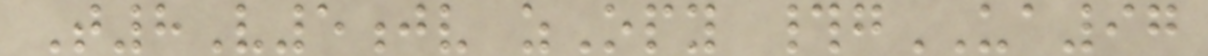T8V5jv zOpy #gUA97
